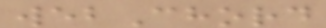webChord
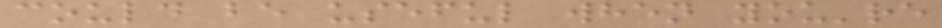could be useful when you're
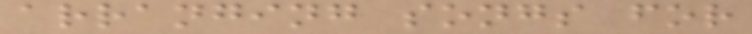arranging songs for
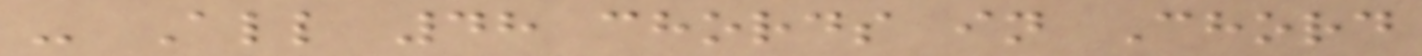- All 48 chords in Chord
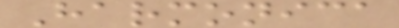Harmonica
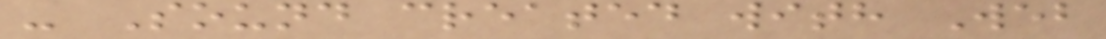- Sound created with Web
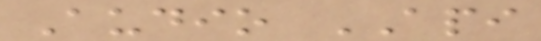Audio API
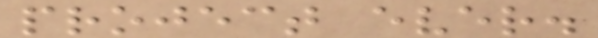project ever.
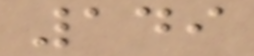149
